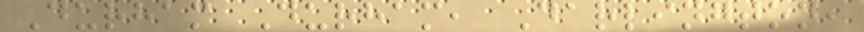Durham Durham, Darlington,
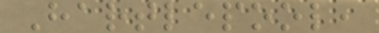Hartlepool,
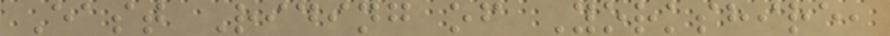East Riding of Yorkshire,
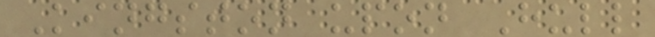Kingston upon Hull
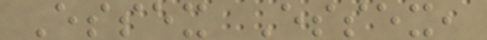Essex Essex,
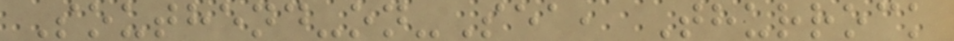Southend-on-Sea, Thurrock
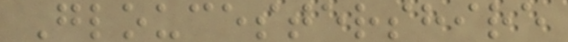Gloucestershire
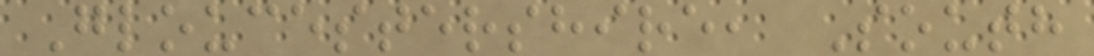Gloucestershire, South
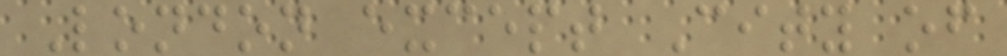London except City of
